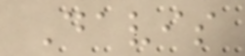Davis
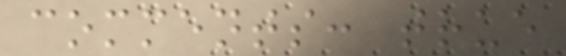comments: true
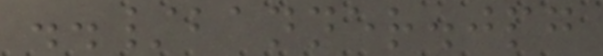../banner.jpg
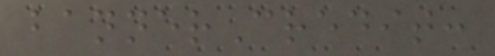bannerCredit:
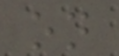on
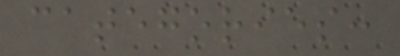categories:
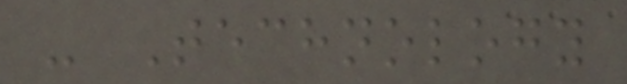- Technology
